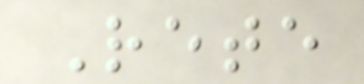Rete
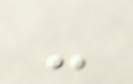-
